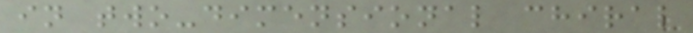in two-dimensional chiral
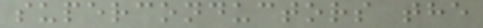superconductors the
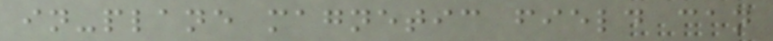in-plane magnetic field can
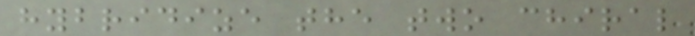hybridize the two chiral
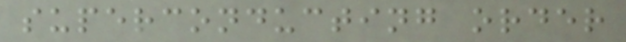superconducting order
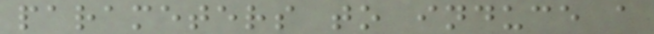parameters to induce a
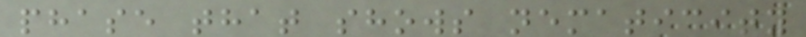phase that shows nematicity
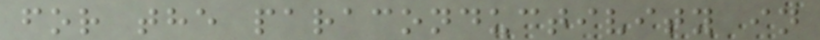for the paraconductivity in
